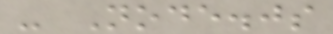- Node.js
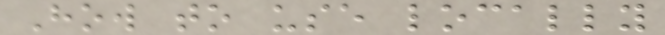How to use locally
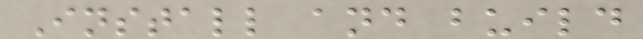Install and build
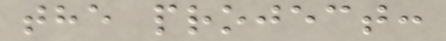the project:
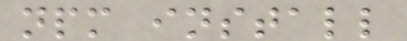npm install
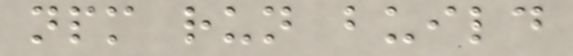npm run build
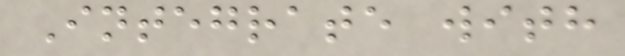Integrate with
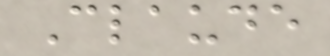Claude
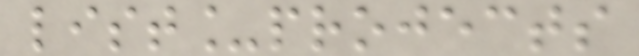list_projects
